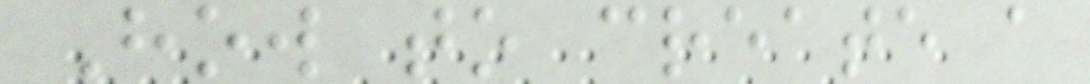How to create a
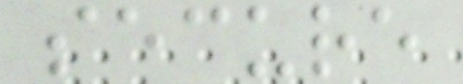secure
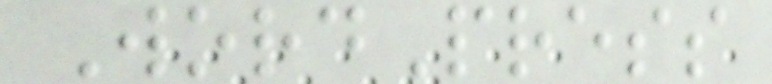WordPress
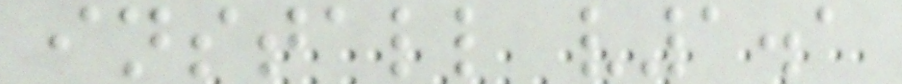install v1.1
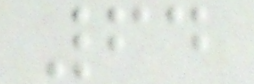64
